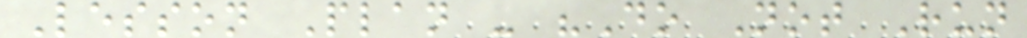Lesson Plan - "Do Not Run
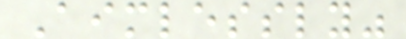Aimlessly"
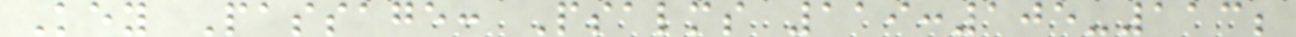Key Passage: Psalms 119:105-113;
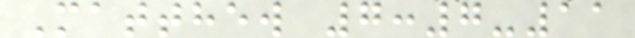Matthew 7:7-11
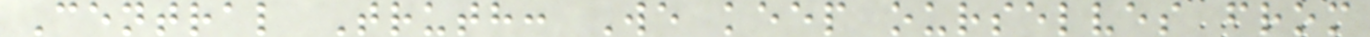Central Truth: We keep ourselves from
